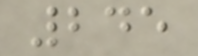245
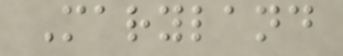Maryland
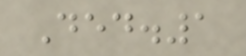Ded.1
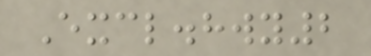Excl.hwy2
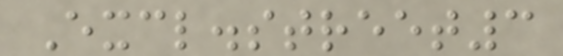Excl.street3
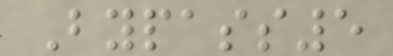Bypass5
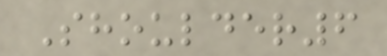Shoulder6
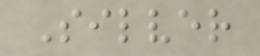Silver
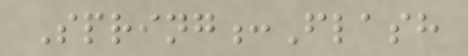Spring:Flash
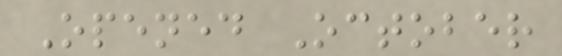Opened October
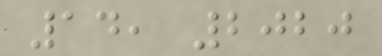14, 2020
